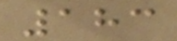183
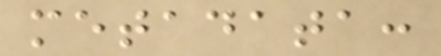metadata:
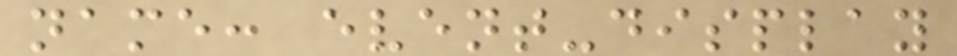name: event-display
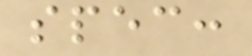spec:
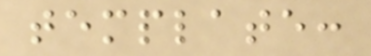template:
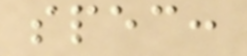spec:
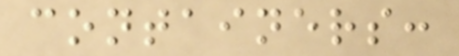containers:
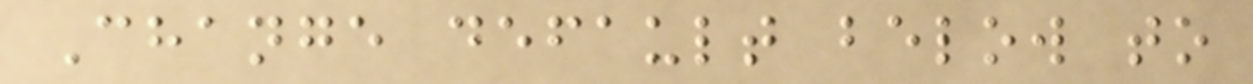Change default below to
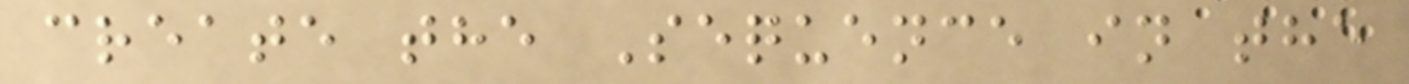create the Sequence in the
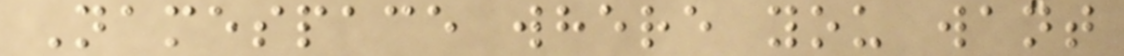Namespace where you want
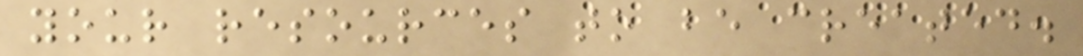your resources to be created.
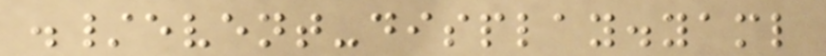./event-display.yaml
